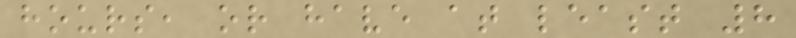hours, or have at least 8
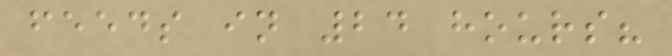feeds in 24 hours?
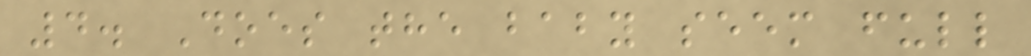4. Does the baby seem full
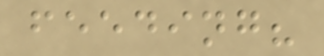feeding?
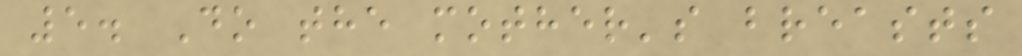5. Do the mother's breasts
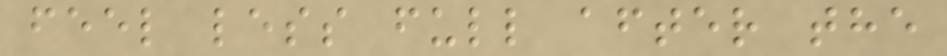feel less full after the
